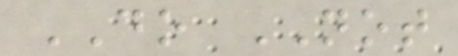DO NOT
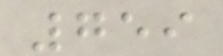759
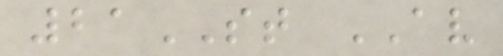21ST AV
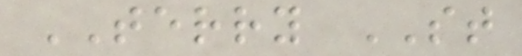TERRY ST
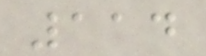114
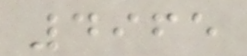4965
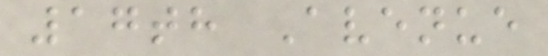17th Avenue
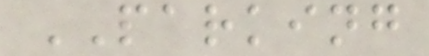PARKING
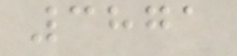3871
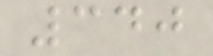340
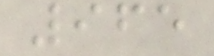965
